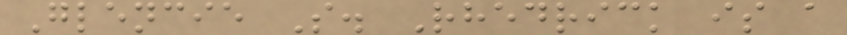Glencie S. Rhedrick is a
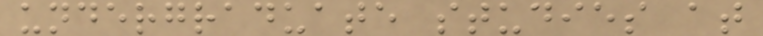undergraduate studies at
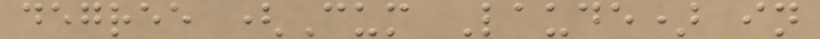degree (Cum Laude) in
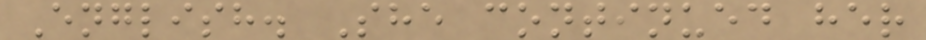English. She continued her
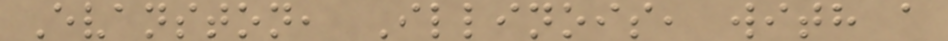Evanston, Illinois, with a
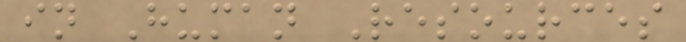in Human Resources
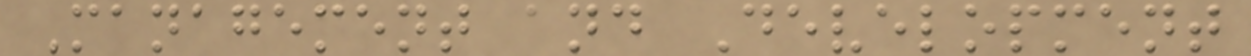Management and Development
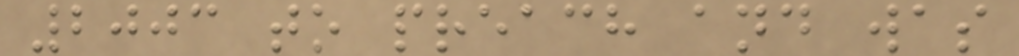2003 to preach and was
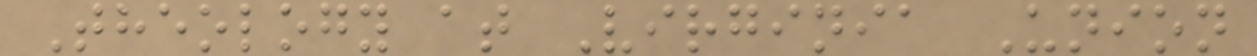Theology at Virginia Union
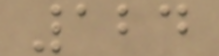124
